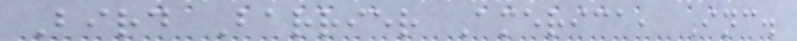Bird Barrier America, Inc.
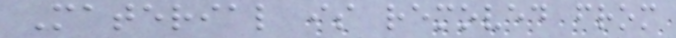Material is removed from
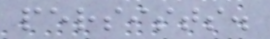persists.
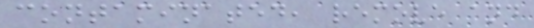contaminated, remove and
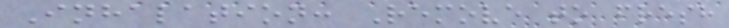Inhalation: Remove to fresh
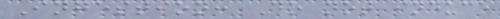Ingestion: Do not induce
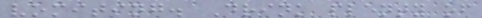vomiting. Drink plenty of
